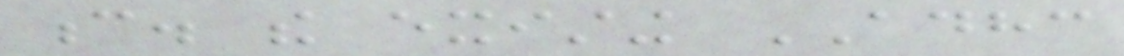c. the existing ADHC
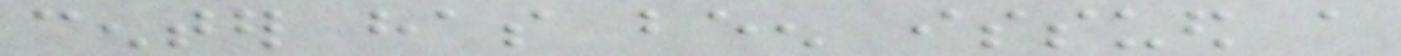center has been issued a
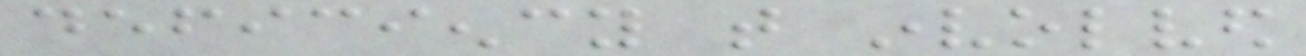deficiency that involved
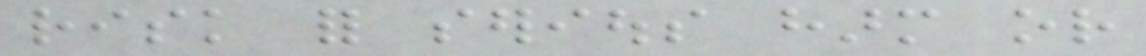risk for serious harm or
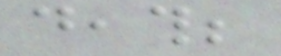death;
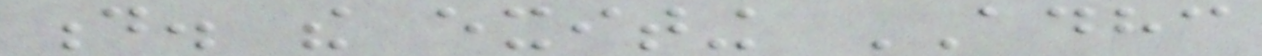d. the exiting ADHC
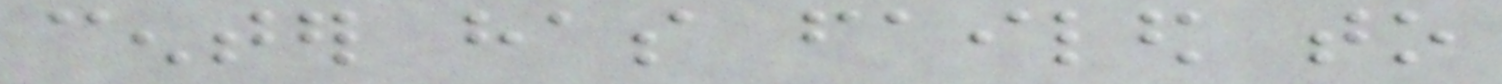center has failed to
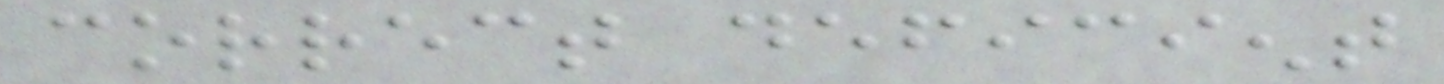correct deficient
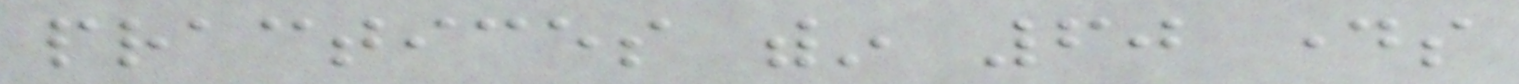practices within 60 days
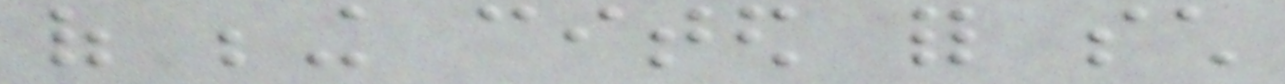of being cited for such
